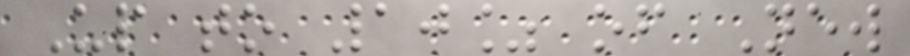Up to 10% of New
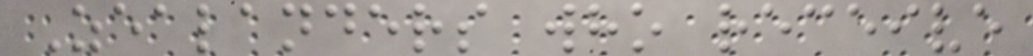Zealanders who receive
